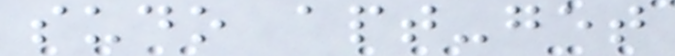sudo apt-get
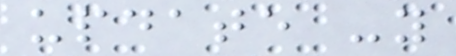update -y
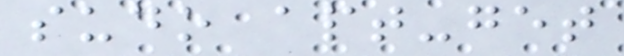sudo apt-get
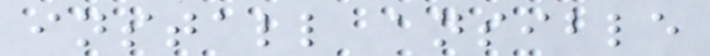install ansible
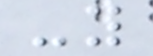-y
